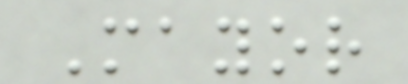Mayor
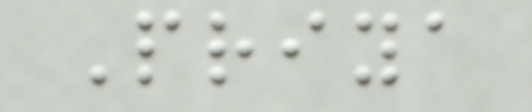Priya
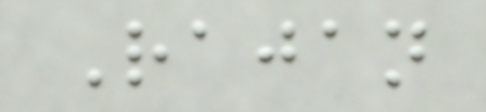Rajan
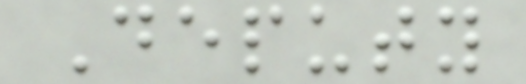Deputy
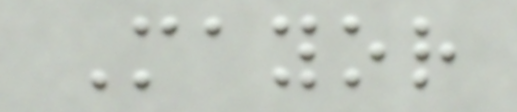Mayor
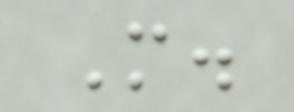M.
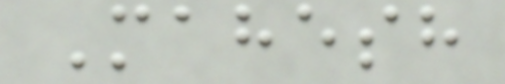Mahesh
